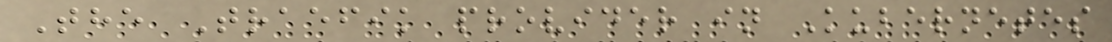The Traefik provider in Kubernetes
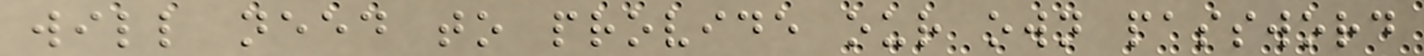will need to provide our own password
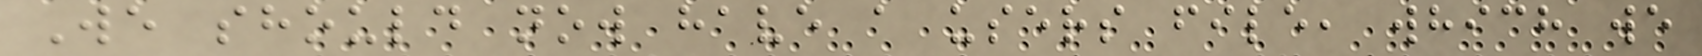We should now have a users file, which we
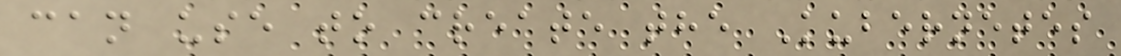can use to create the Kubernetes
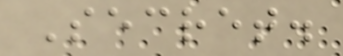Secret.
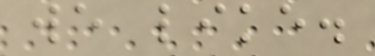we like.
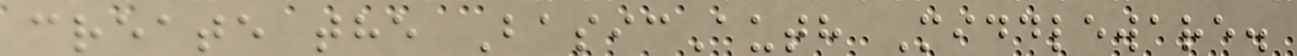create the BasicAuth Middleware.
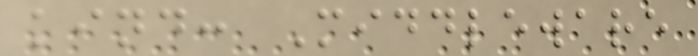kind: Middleware
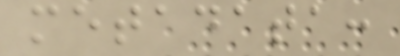metadata:
